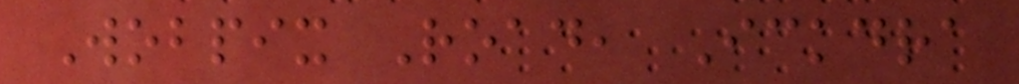Wobpix Road, Ickdra
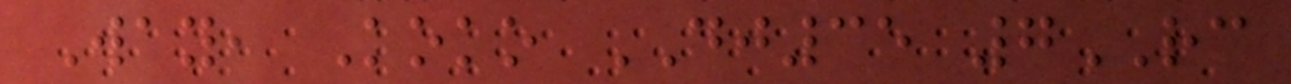Way, Koko DJ35 7RC
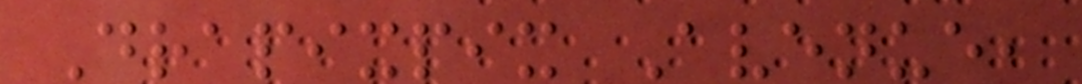Drapixpix Avenue,
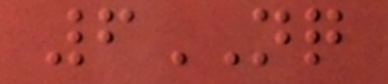6NQ
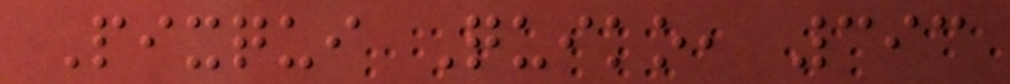Pixqui Quiko, 393
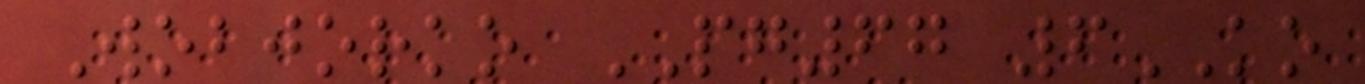Wobjorko PG67 6KO
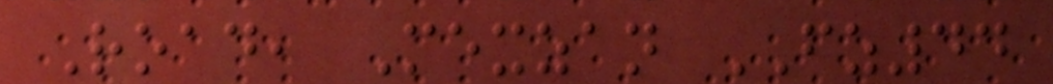Road, Mexzan FZ44
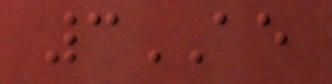3AE
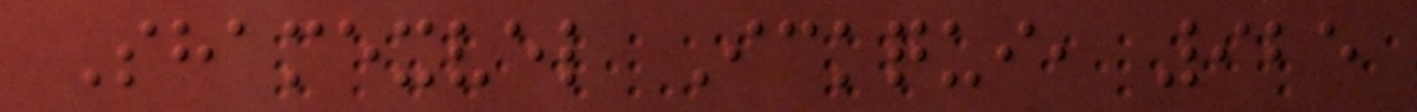Shamexvel Ickqui, 925
